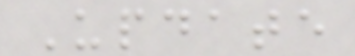Update
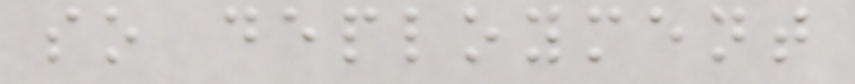so deployment
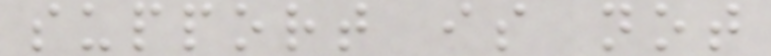support is not
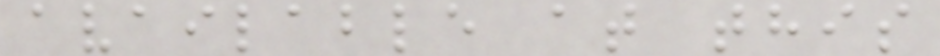available at this
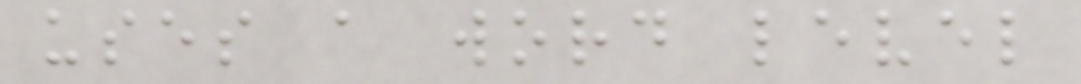uses a word level
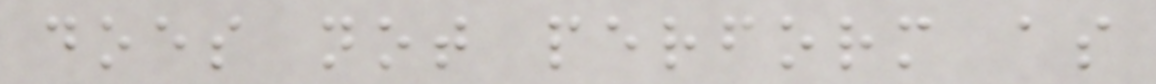does not perform as
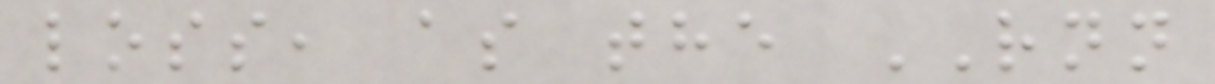loss, as the RNN
